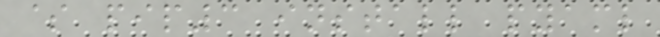$ pip3 install pyaml
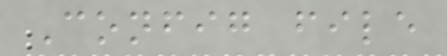Config file
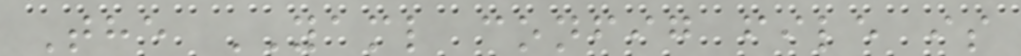The YAML config file is
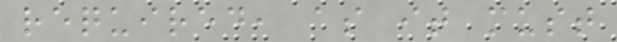required, as it must
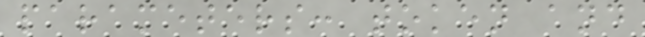parameters: token and
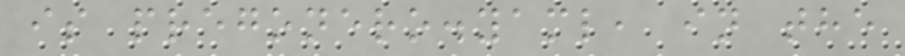is pregonero.yaml, in the
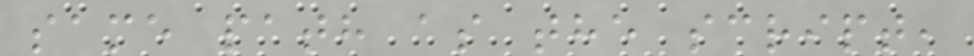same path as the script,
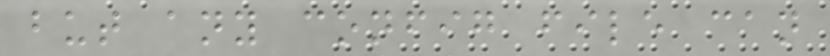but any config file can
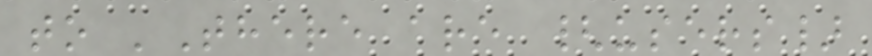to 'There are {users}
